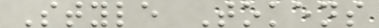Style Tokens
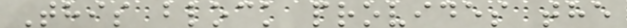This block provides the
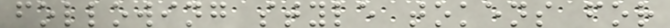following style tokens for
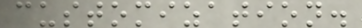customization.
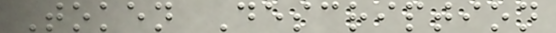Token Description
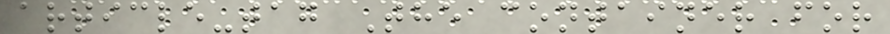article-tag The container for
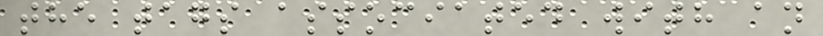the tags associated with an
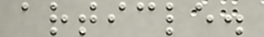article.
